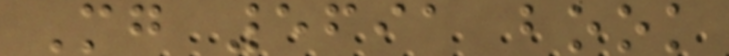Mg 5691 book
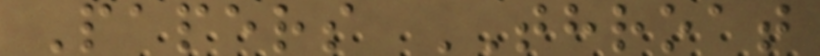Papers THROAT
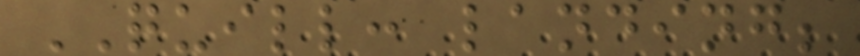QUILL: landing;
